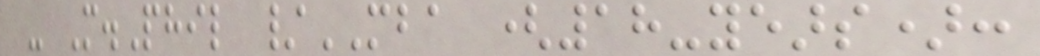- M.Phil /MBA (18-years):
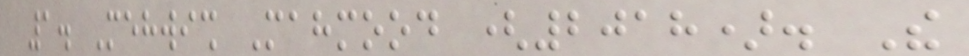1. Mehwish Mahmood (2018). The
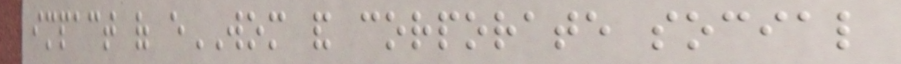impact of eWOM and corporate social
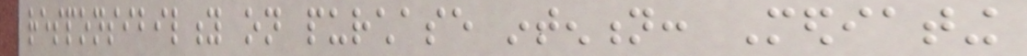responsibility on purchase intention: Mediating
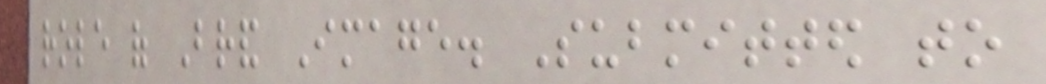role of Brand Image. Submitted to
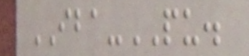IBA-PU.
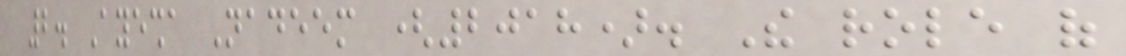2. Ayesha Nadeem (2018). The role of
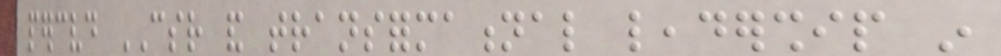perceived CSR and transformational leadership in
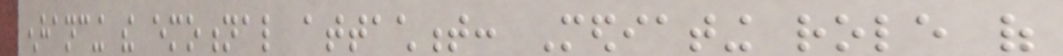enhancing the emotional attachment: Mediating role of
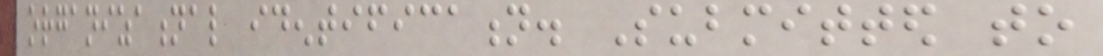organizational identification. Submitted to
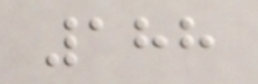188
